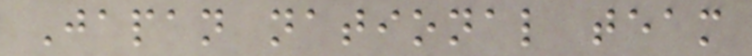Japan national team
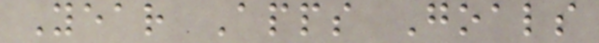Year Apps Goals
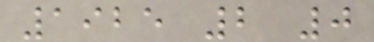1925 2 0
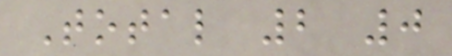Total 2 0
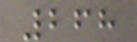268
